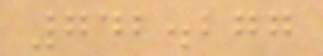742.277
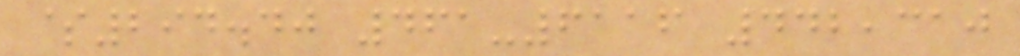$294.40 461-6116 442,310
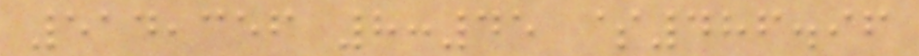514,356 8:45 $486.96
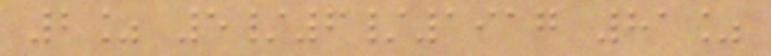2% 5/6/1917 81%
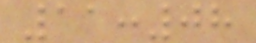11:08
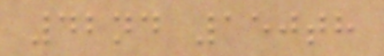42nd 150th
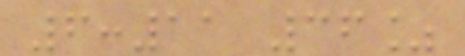6:11 36%
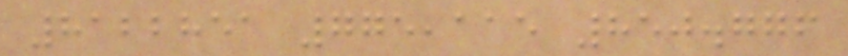8122851 775,115 850.776
